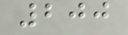200
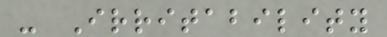- Irritability
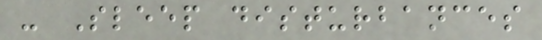- Sleep disturbances
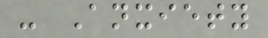- Anxiety
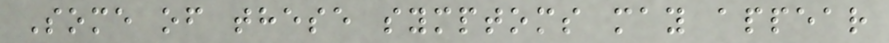Some of these symptoms may appear
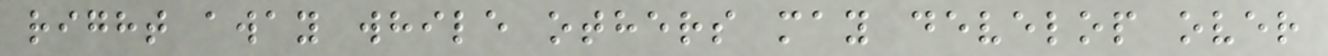right away while others may develop over
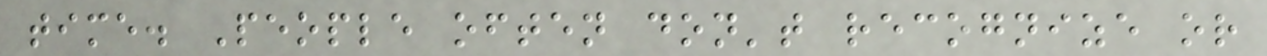time. People often don't recognize or
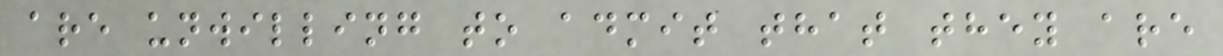are unwilling to admit that they are
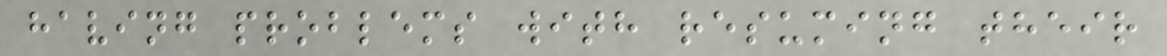having problems with resuming their
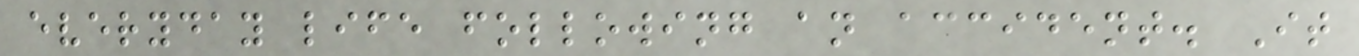everyday life following an accident. It
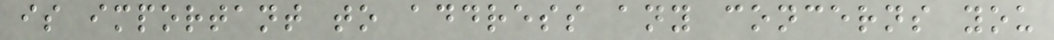is important to address any concerns you
